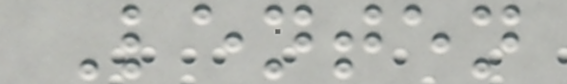Lenten
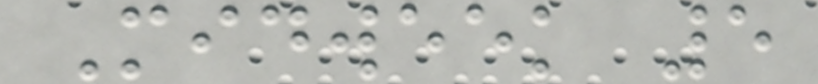Midweek 5
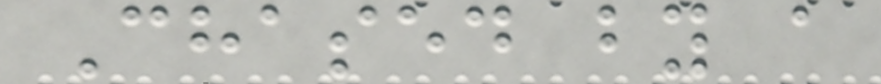Chased by a
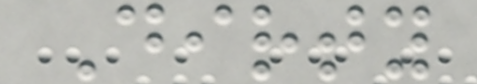Dirty
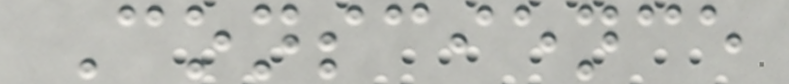Conscience
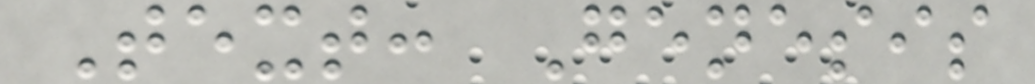Text: Genesis
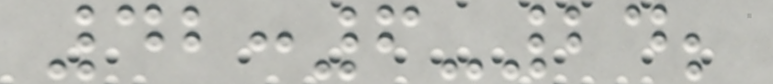42:6-24;
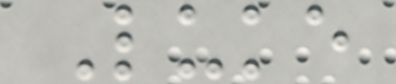Luke
